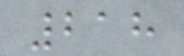218
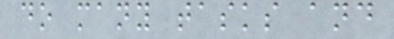do many tasks and
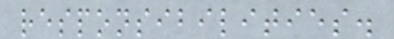responsibilities.
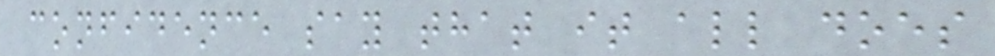confidence say that it all does
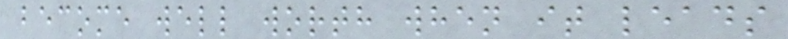become well worth when it leads
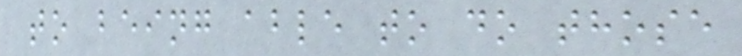to being able to do those
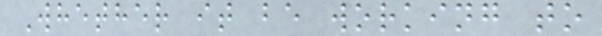Whether it be working to
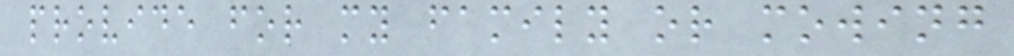provide for my family or mowing
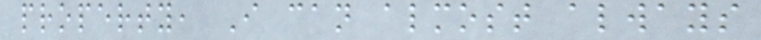property, I can almost always
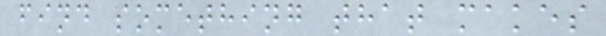find something that makes
